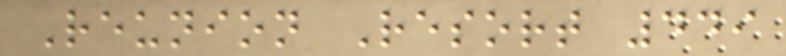Reunion Resort 449
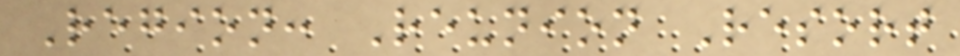Region: Reunion Resort
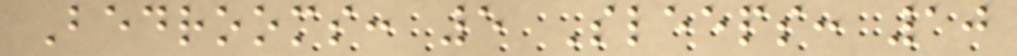Bedrooms: 5 Sleeps: 10
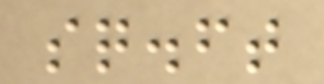sq.ft
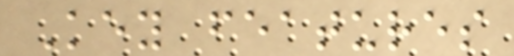Key features
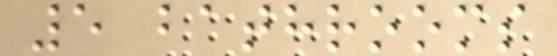5 bathrooms
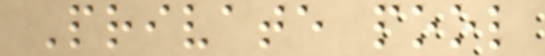Private pool
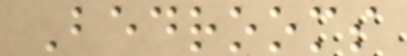Bedrooms
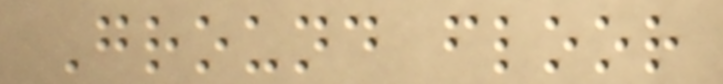Ground floor
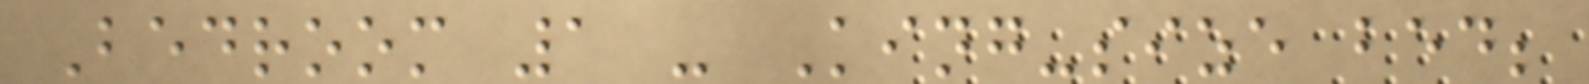Bedroom 1 - King-size bed;
